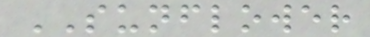SUNFLOWER
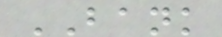BANK
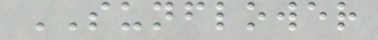SUNFLOWER
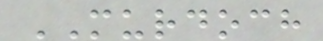MURDOCH
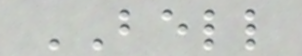BELL
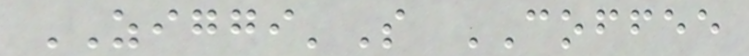ZIGGI'S COFFEE
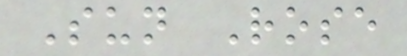Sun Rose
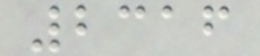2316
